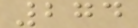274
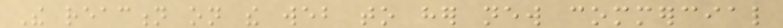The reaction on the web to her new commercial
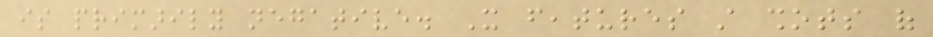is primarily negative. It features still shots of
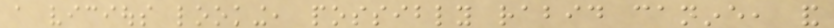a vicious looking, possibly rabid canine, and
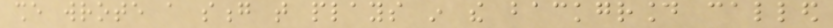she wrote a song that plays in the background called
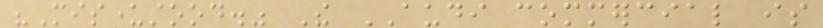"Misunderstood." The AUDI commercial is
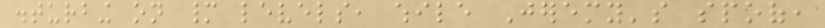disturbing on many levels, while Jeremy's spoof,
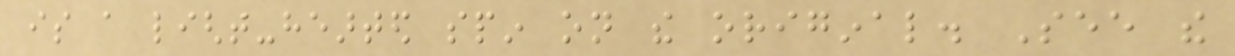is a light-hearted spin on the original. See the
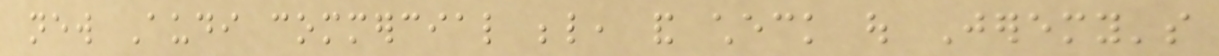new Audi commercial below, and check out Jeremy's
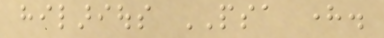hilarious PSA here.
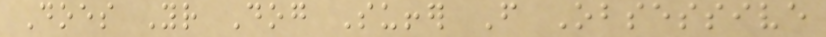Does Your Dog Suffer From Obsessive
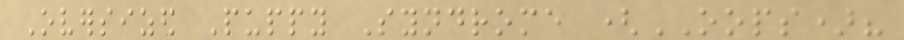Oversized Puppy Syndrome (OOPS)?
